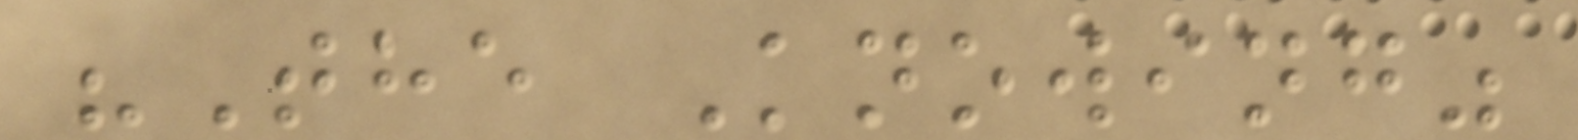"The Knowing"
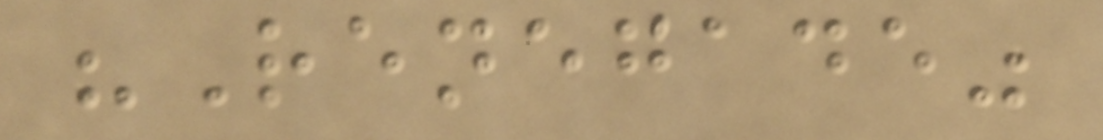"Renegade"
